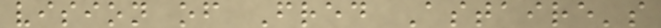vision of Fred Astaire's
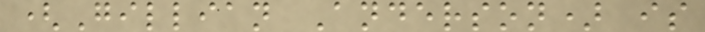(Gillian Anderson) is
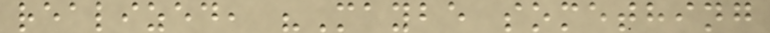realized, "Maybe something
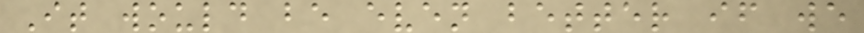It would be even better if we
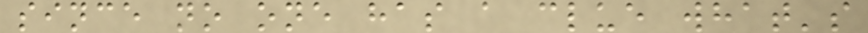since no one has a clue what's
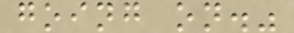going on."
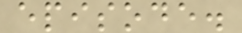episode.
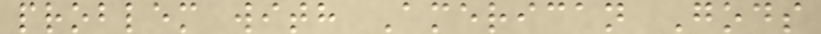problem with American Gods
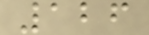126
